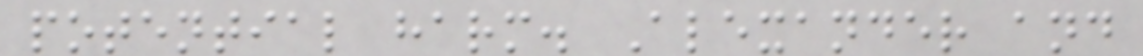potential harm. Alexander and
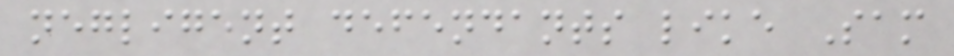negligent defendants like Sam
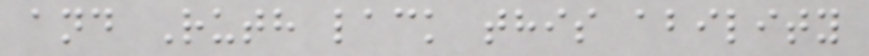and Ruth lack this ability
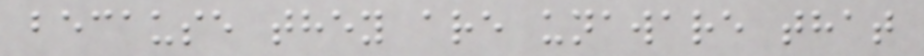because they are unaware that
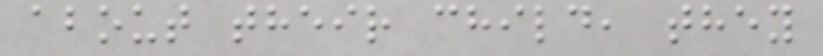about their child, they
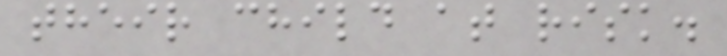their child at risk.
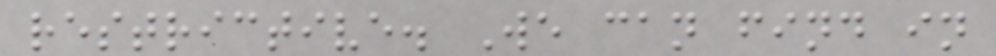restrictive. We can find in
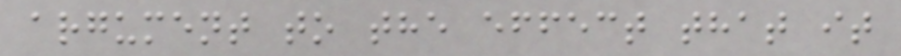argument to the effect that it
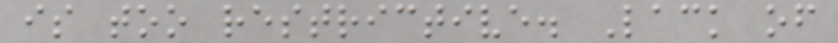is too restrictive. Lack of
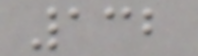132
